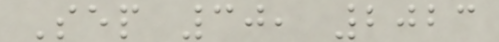Sep 30, 2023
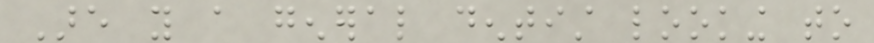Are you a general dentist looking to
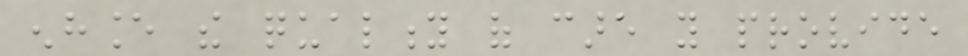enhance the quality of care you provide
